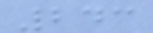243
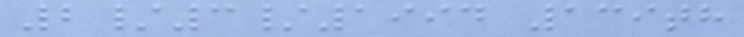2/3/1994 139th
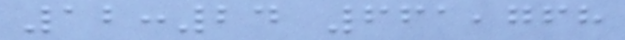12:24 661,768
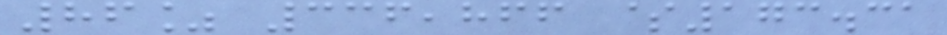86% 336,866 $173.31
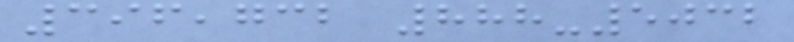396,732 888-5032
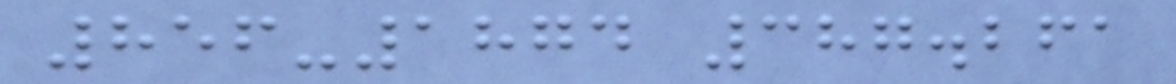856-1874 387.261
